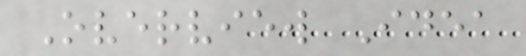Overview Idea
